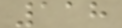118
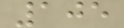105
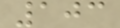103
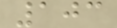103
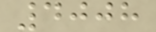4008
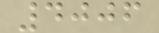4006
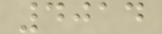4014
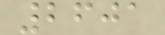2601
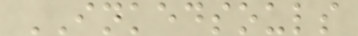INKEDSOULS
